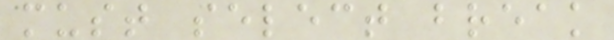must select break
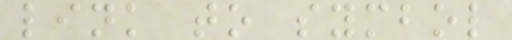link to symbol
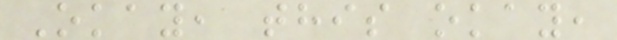Okay, this okay,
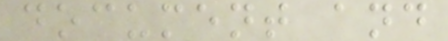document and
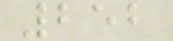252
